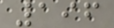196
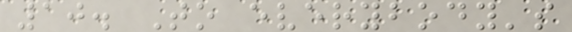10. To everybody's
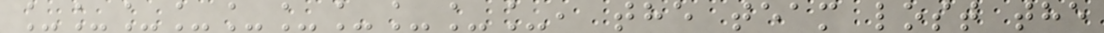__________, the team lost the
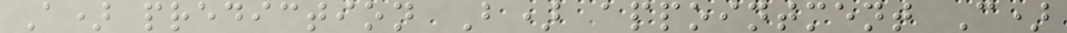A) prediction B) appointment C)
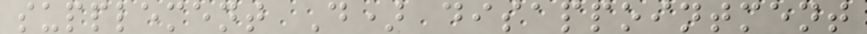supplement D) disappointment
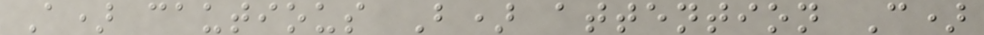A) cautious B) attention C)
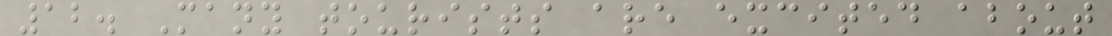12. Many tourists are excited about
